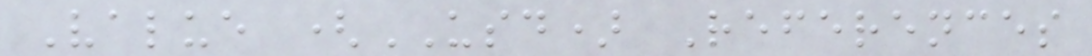Value (USD) References
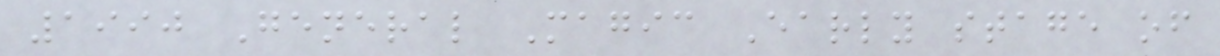1990 General Magic Early stage of
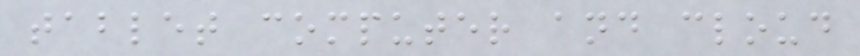tablet computer and cloud
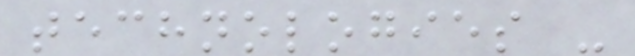technologies -
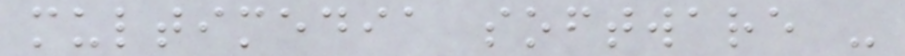multimedia software -
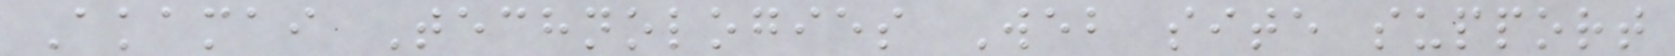Akamai Technologies Web site support
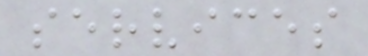services
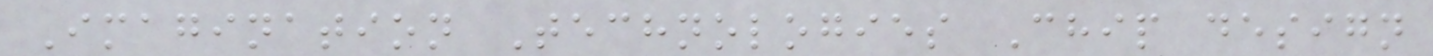Imagination Technologies Chip design
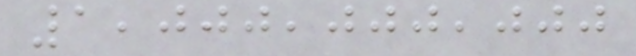1,000,000,000
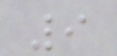9
